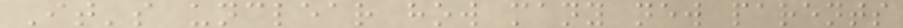It's unclear how many new parents
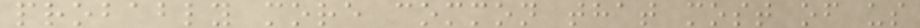probably more common that most of us
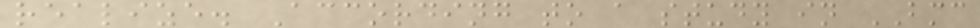realize. According to a study in BMC
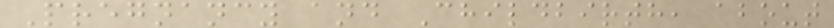Pregnancy and Childbirth, about
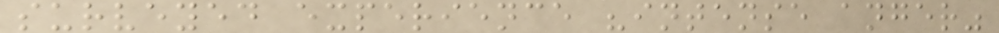surveyed experience "intense anger"
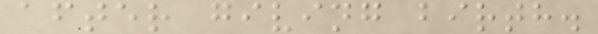after giving birth.
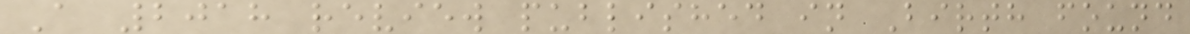A 2018 review published in Birth found
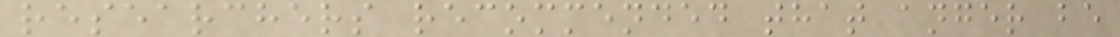researchers recommended that anger be
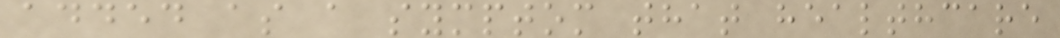added as a symptom that healthcare
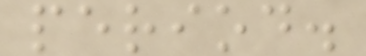period.
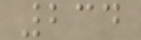234
